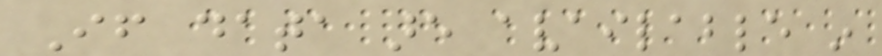If data are available in
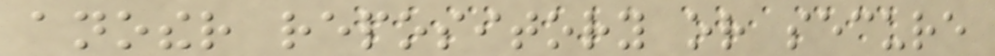another repository or secure
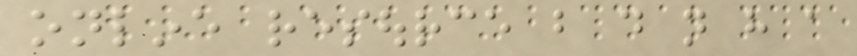online resource but do not have a
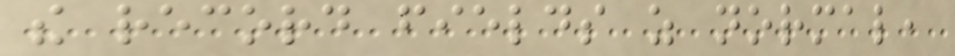the record fields as normal,
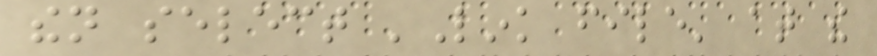then select 'Link file' at the
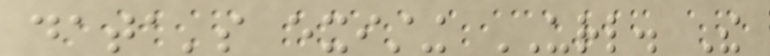data's existing URL. The
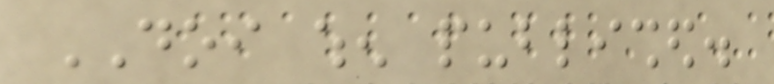DOI when published.
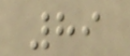89
